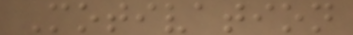Motivation
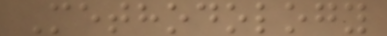Methodology
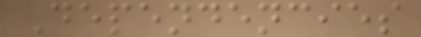Dependencies
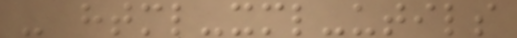- html-xml-utils
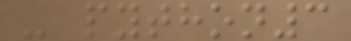- python3
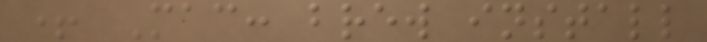+ Mac: brew install
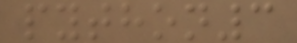python3
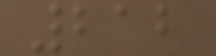212
